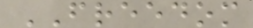FREEDOM
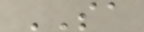SA
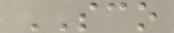SCO
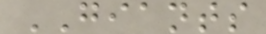GIANTS
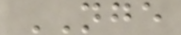NGE
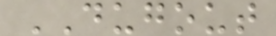DUGOUT
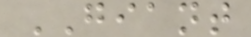GIANT
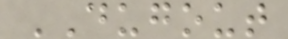DUGOUT
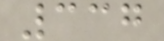337
